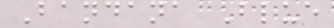Bandana Blue
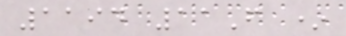1194 11F *
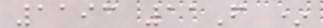1193 11F *
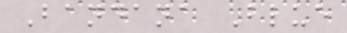Bandana Blue
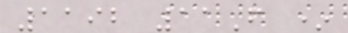1192 11F *
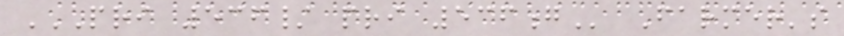PRI 536/ PRI 536G Farmer's
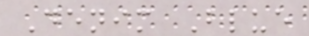Denim Blue
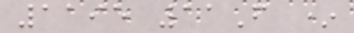1195 11F *
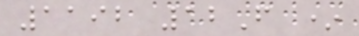1192 12F *
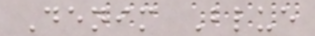Denim Blue
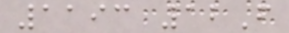1193 12F
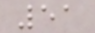51
